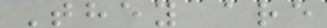They are
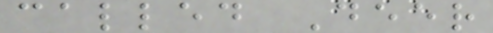called Deer
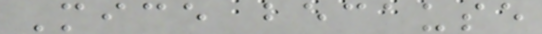Mice because
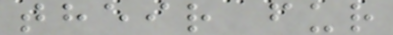their fur
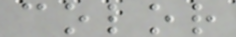color
